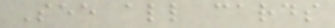See all cards
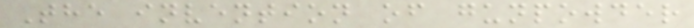The invention of gunpowder
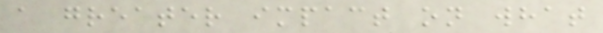a greater impact on what
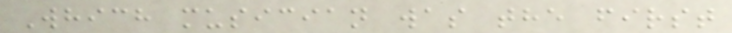Which musician was the first
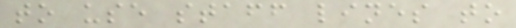to use staff lines to
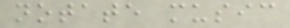notate music
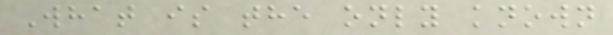What is the only known
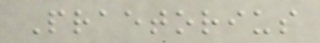Praetorius
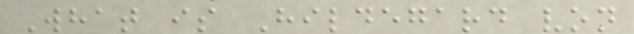What is Hildegard von
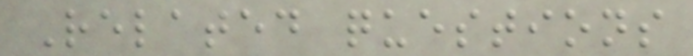Related questions
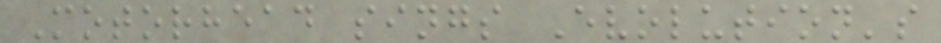Motorhead sings Evolution's
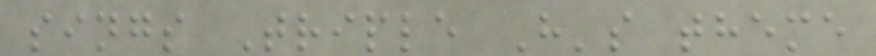sings Triple H's theme
